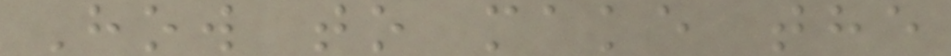How to make the
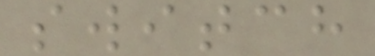switch
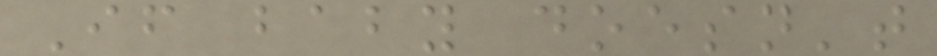If baby doesn't
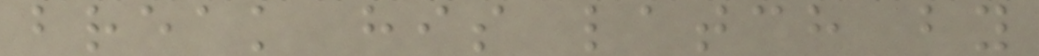break his latch by
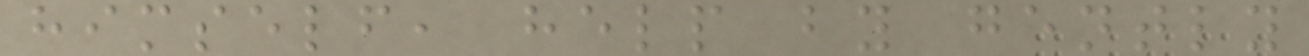himself, help by gently
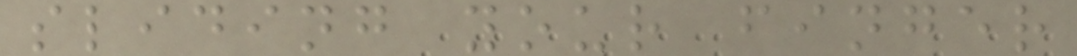sliding your finger
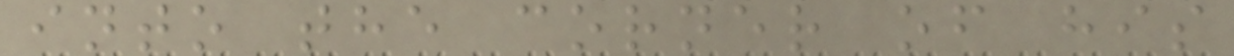into the corner of his
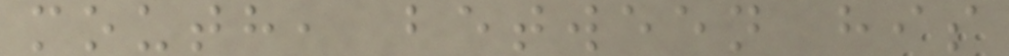mouth, between his
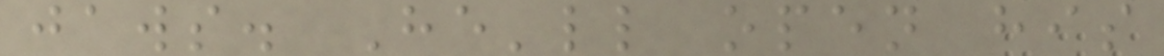jaws. He'll open his
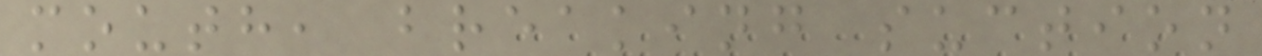mouth, breaking suction
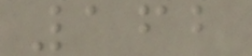162
